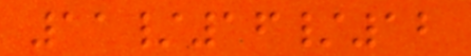11/16/12
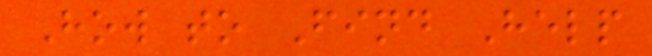How to Find Help
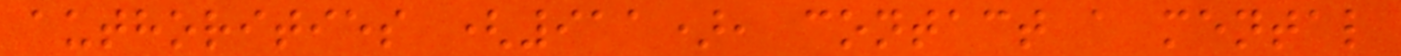authorities (911), contact a mental
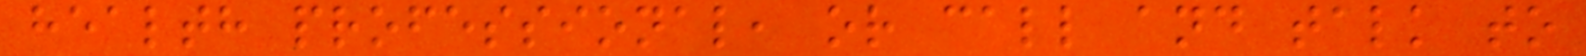health professional, or call and talk to
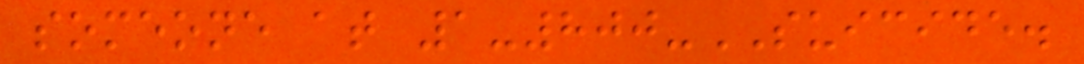someone at 1-800-SUICIDE.
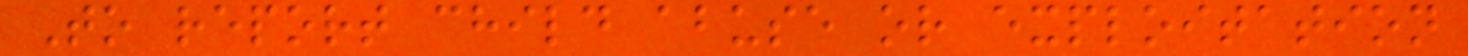To report child abuse or exploitation
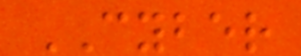CYBER
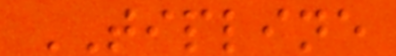TIPLINE
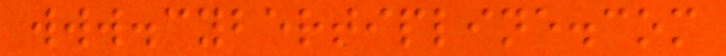www.cybertipline.com
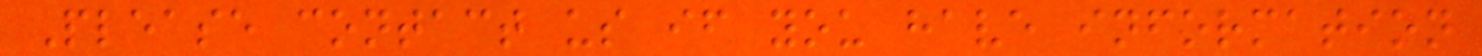Please contact us if you have information
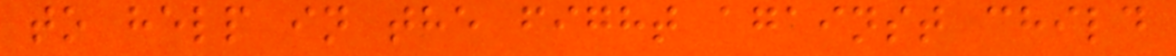to help in the fight against child
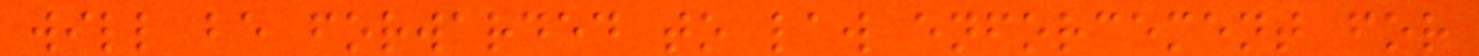will be forwarded to law enforcement for
